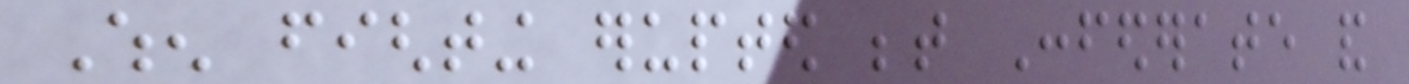When fighting erupted between Confederate and
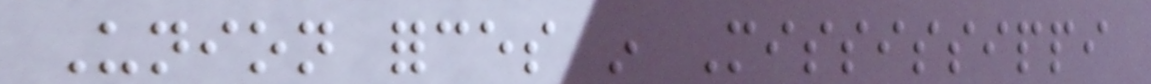Union forces in Mississippi
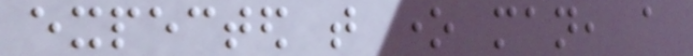expected that one man, a
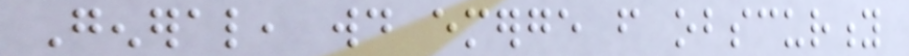General, would emerge from obscurity
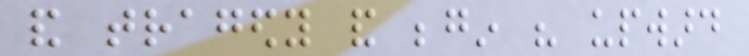and tragedy and begin his upward
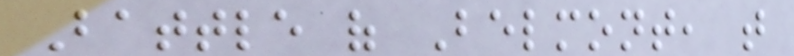Battle of Belmont, that
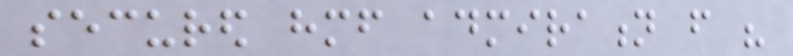secured himself admiration from his
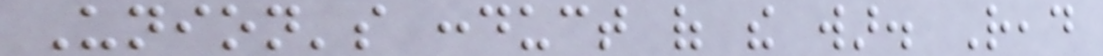Union's conduct of the war. Read
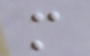more
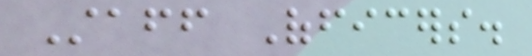Staff Officers.
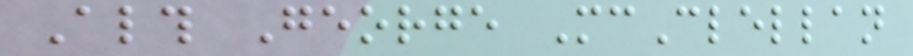Although George McClellan
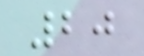20
